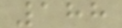188
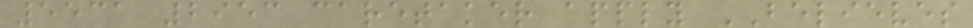5531 2953 caretaker apply BELIEVES
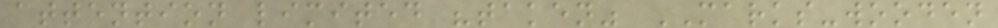attention limited "taken" MARKS-wooden
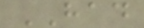HAD
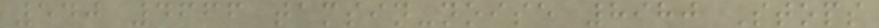540 4666 tamsin-noise 8980 Stops
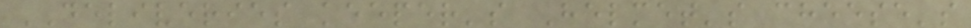DELIVERIES keeper's Helmet's cheese's
